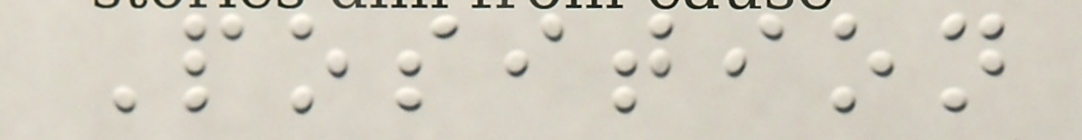Position
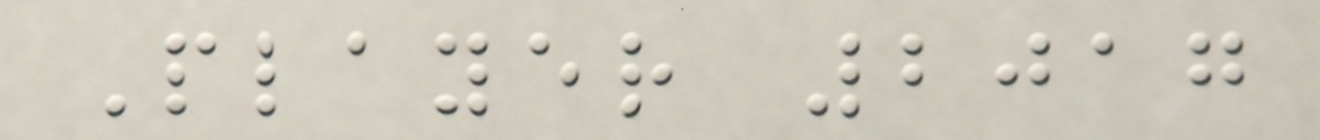Player 2017
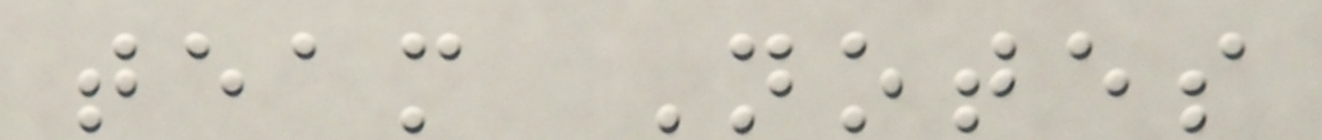team Notes
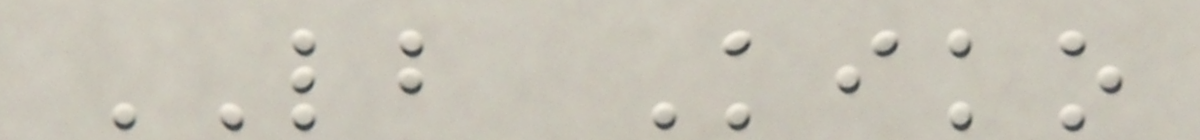LB Kiko
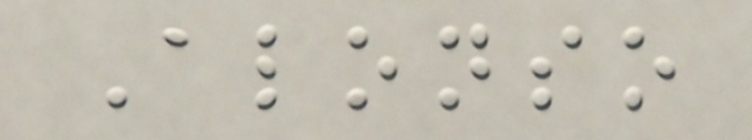Alonso
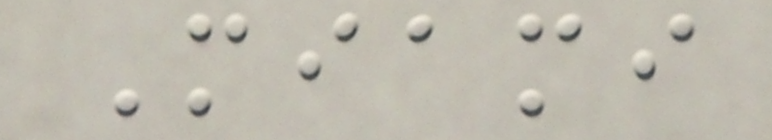Miami
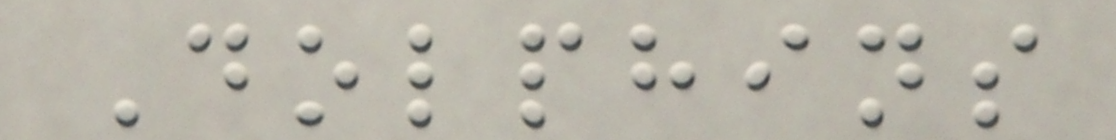Dolphins
